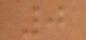0
